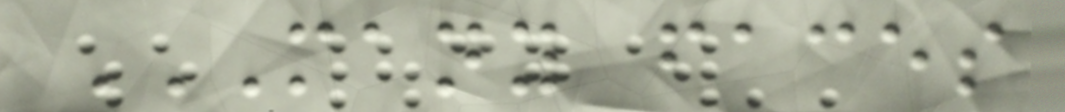MANY FACES
